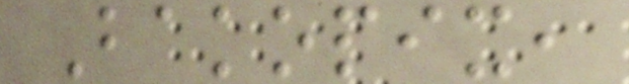Bakopix,
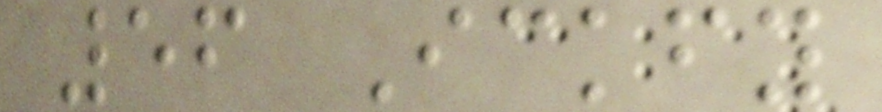56 Ickfy
